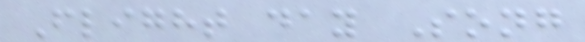Flight day Song
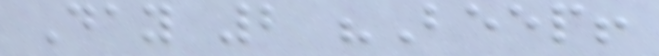Day 2 "Beep!
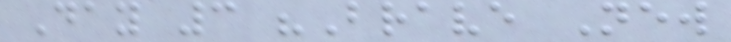Day 3 "Brave New
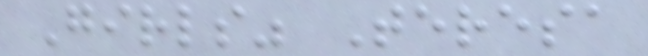Girls" Teresa
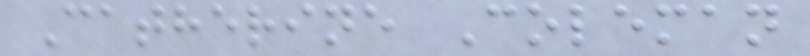Catherine Coleman
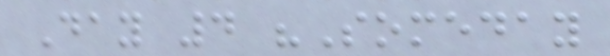Day 4 "Someday
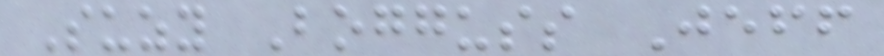Suzy Bogguss Jeff
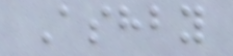Ashby
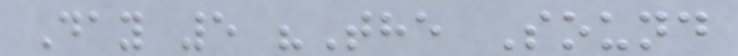Day 5 "The Sound
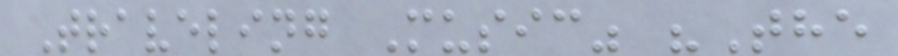Traveling Music" "The
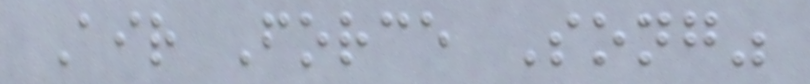Air Force Song"
